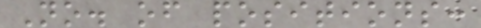No. of positions:
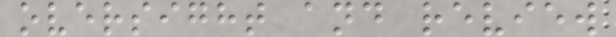oversight and review
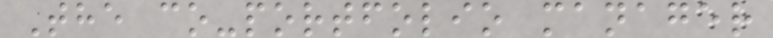The co-portfolio manager
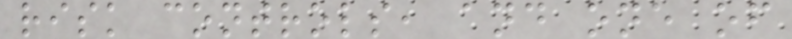risk controls, and one of
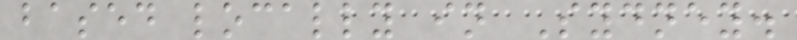based locally in Sydney.
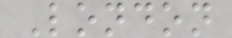London
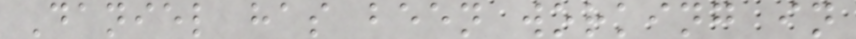Daniel has been working in
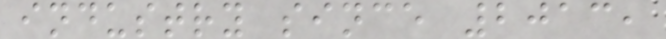industry since 2013,
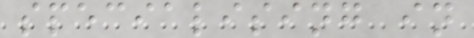specialising in
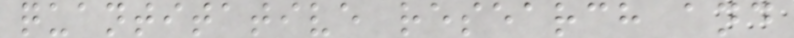quantitative research and
